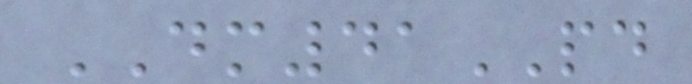DM41PD
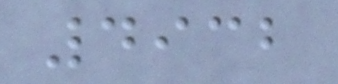4932
